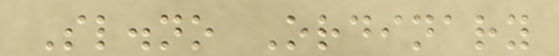Sl.no Ordinary
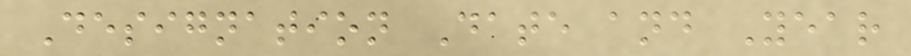Designation Date and Year
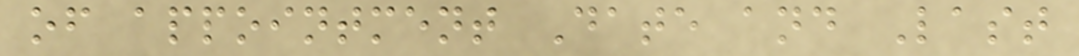of appointment Date and Last
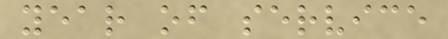year of service
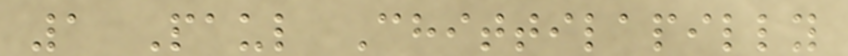1 Paul Chittilapilly
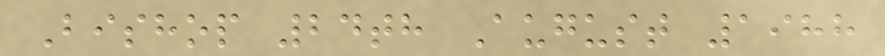Bishop 24th August 1988
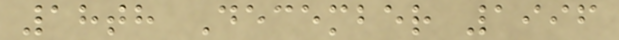18th December 1996
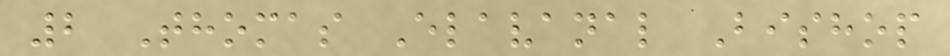2 Thomas Elavanal Bishop
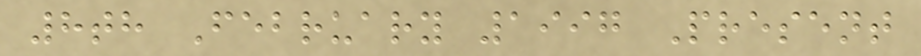8th February 1997 Present
